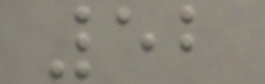52
